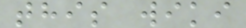this wiki
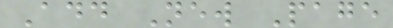Add New Page
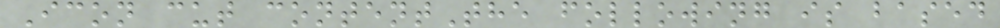Icon cut contentThe following is based
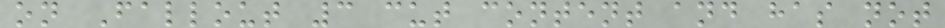on Fallout 3 cut content and has not
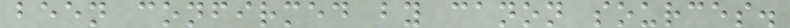been confirmed by canon sources.
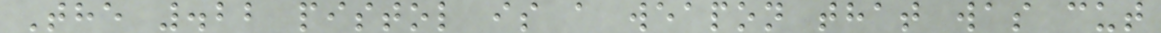The .22 pistol is a weapon that was cut
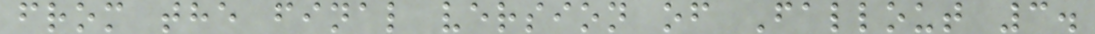from the final version of Fallout 3.
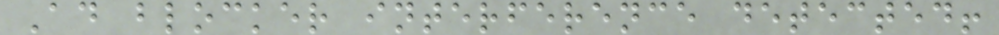Ad blocker interference detected!
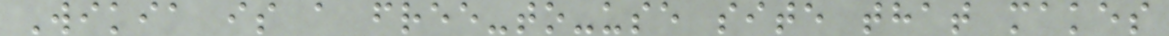Wikia is a free-to-use site that makes
